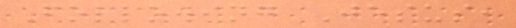Following Jesus,
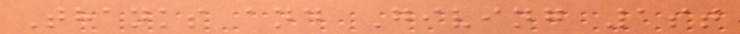Thanks and Giving 1st
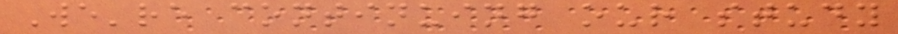We're continuing our study
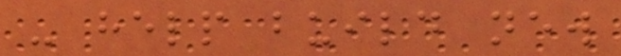- help build new
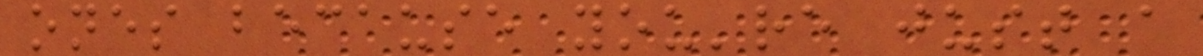ones because you're just a
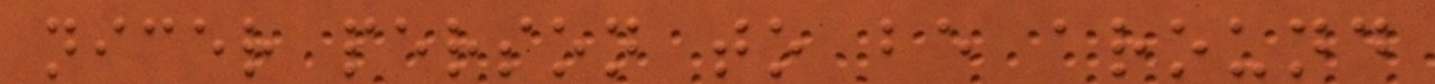nicer person to be around
